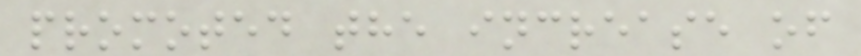promoted the increase of
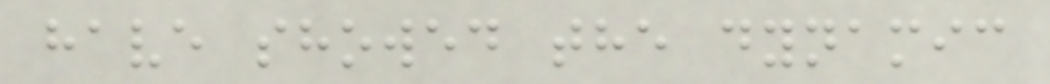have showed the dynamic
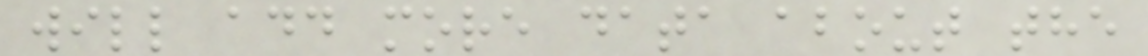will add more data about the
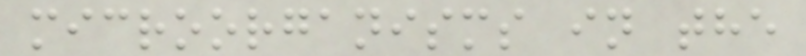microorganisms in the
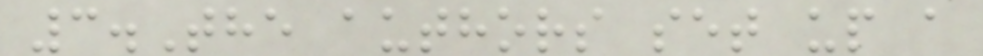3.The authors set up a
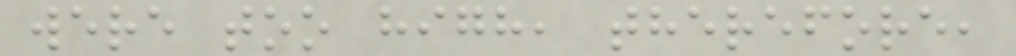were too high, therefore,
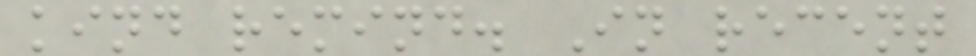kind remind. In recent
